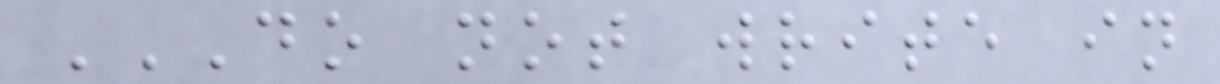DO NOT WRITE IN
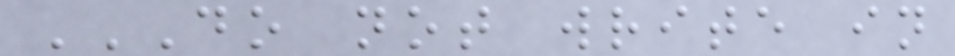DO NOT WRITE IN
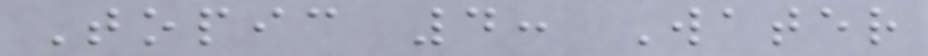Topic 4: Water
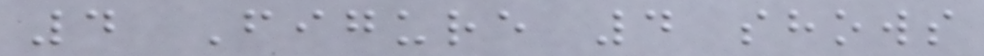4 Figure 4 shows
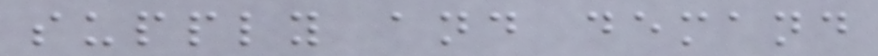supply and demand
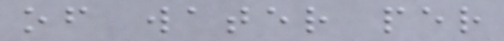of water per
